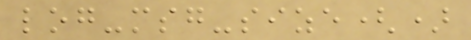log-msg-size()
